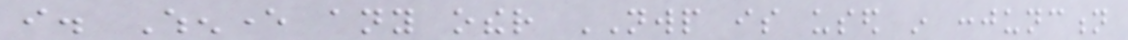i. Whenever any other NWP is used in conjunction
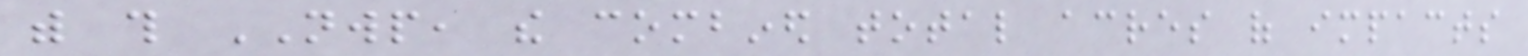with this NWP, the combined total acres of impacts
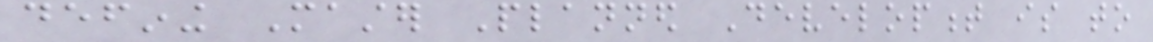defining Master Planned Development is to
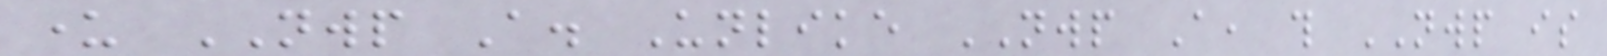under NWP A. Unlike NWP A, this NWP is
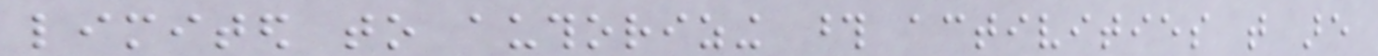limited to authorizing those activities that are
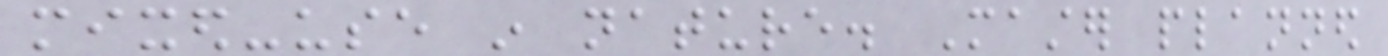mixed-use in nature. Master planned
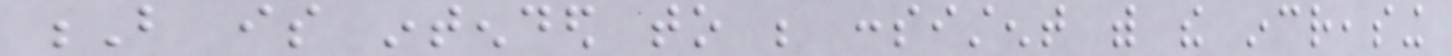B is intended to be consistent with the increasing
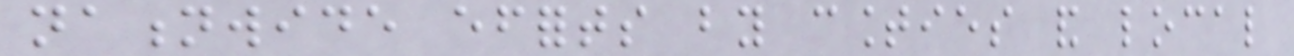nationwide efforts by counties and local
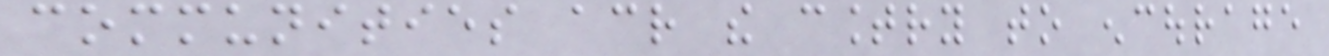communities across the country to encourage
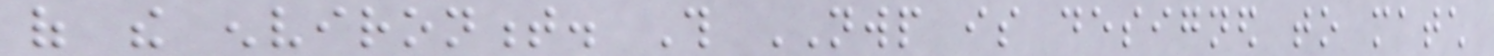of the environment. This NWP is designed to match
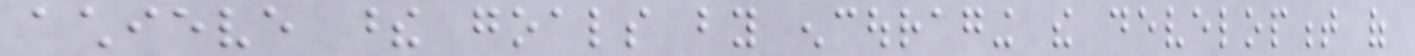achieve these goals by encouraging the development of
